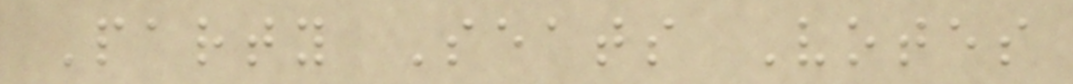Party Seats Votes
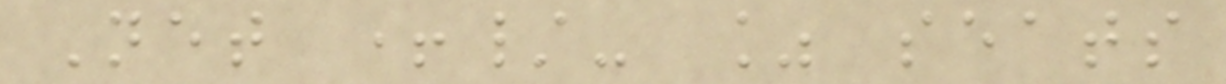Net +/- % seats
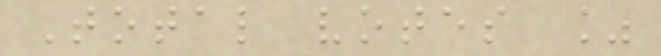Total votes %
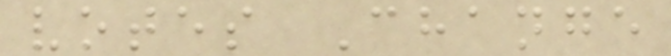votes Change
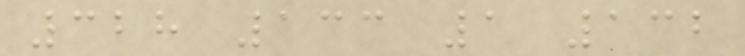328 133 1 132
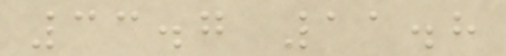33.7 11.8
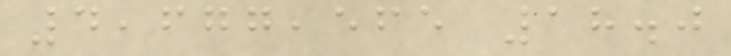4,677,565 18.0
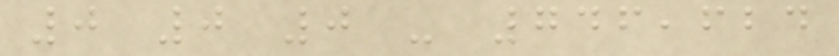0 0 0 - 746,624
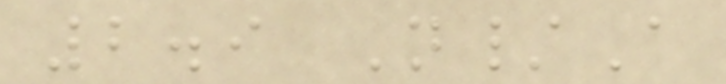2.9 N/A
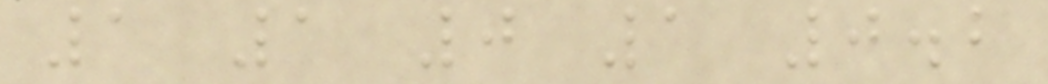1 1 0 1 0.2
